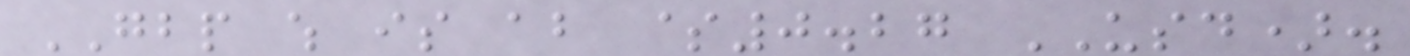GBP which is about $0.27 USD).
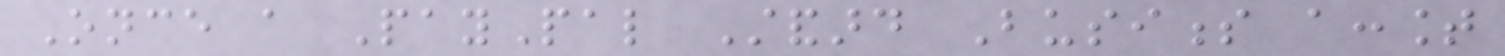Once a PayPal Standard Business account
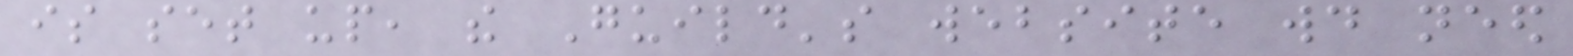is set up, the Guild's website would need
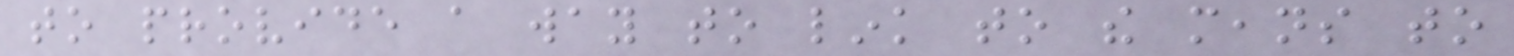to provide a way to link to the means to
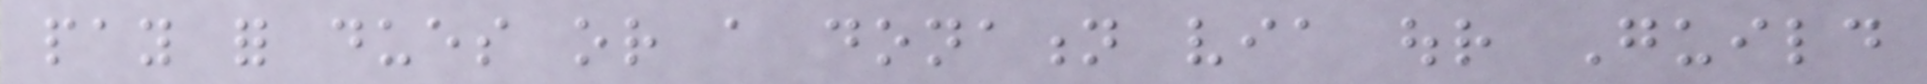pay for dues or a donation via our Guild
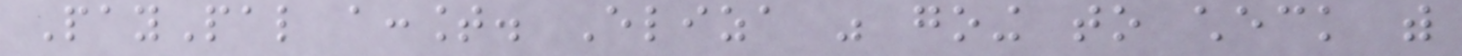PayPal account. Eliza was going to check with
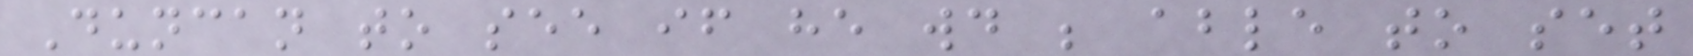Duncan to see if he would be able to set
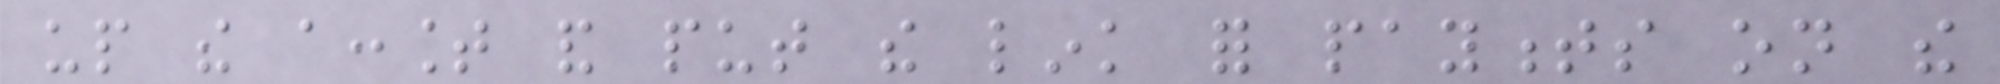up the account and put the link for payments on the
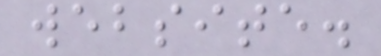website.
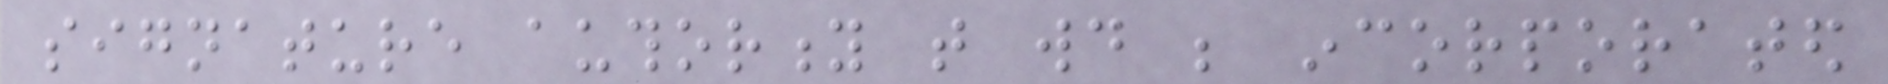signature authority that would be incorporated
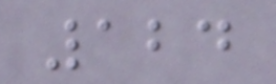124
